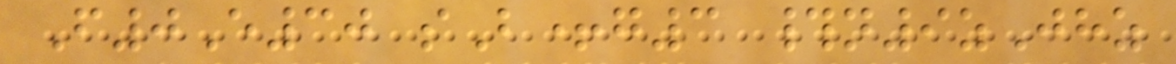F0E30 sB+g3 #n9zJhz
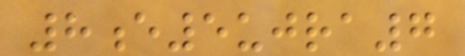8e5ujra7
